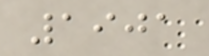1901
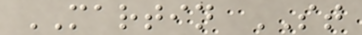MARTIN ST
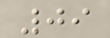09
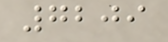7209
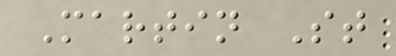Martin St
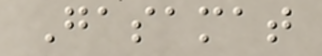Gasamat
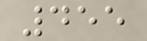455
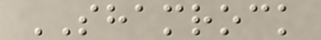SHAMROCK
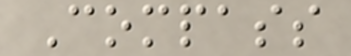Compass
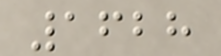1628
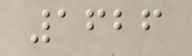1626
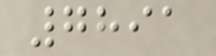7891
